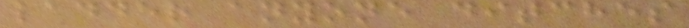ladder anyone ditches
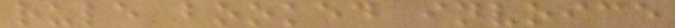rule booked invoice
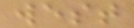west
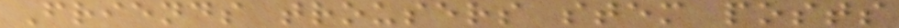Friends trousers stem posts
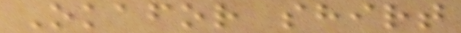Okafor shirt
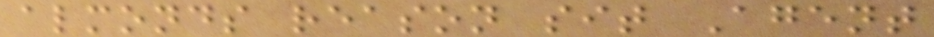almonds reason sit Agent
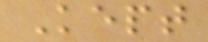Kept
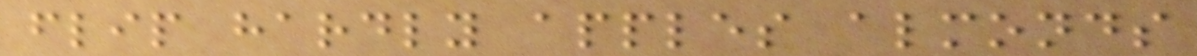flip hardly apples almonds
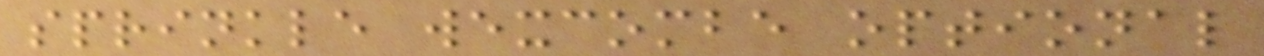sprinkle wexcombe optional
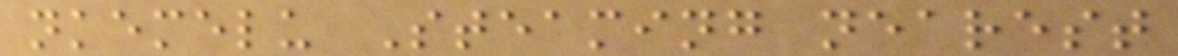nkemelu Steaming nearest
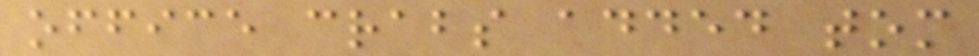office crabs added tom
